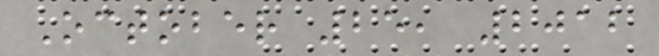October 25, 2012
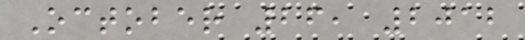October 26, 2012
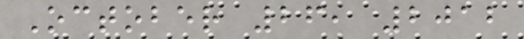October 26, 2012
